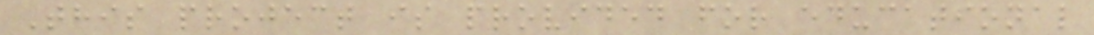This project is provided for educational
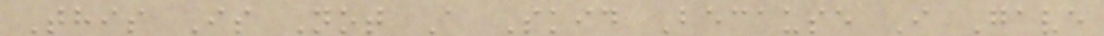This Is Not A Skid Because I Gave
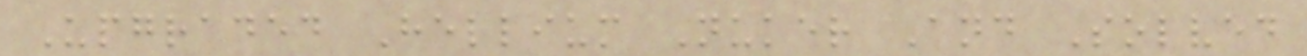Upgraded Hellium Nuker And Solved
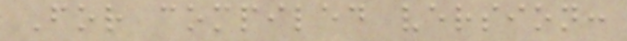For compiled version:
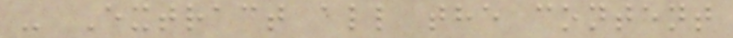- Extract all the content
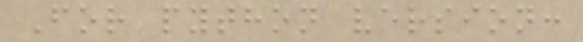For python version:
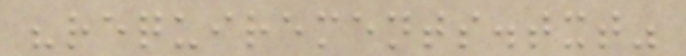"requirements.txt"
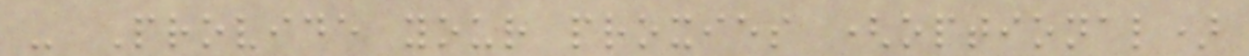- Provide your proxies (optional)
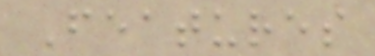Features
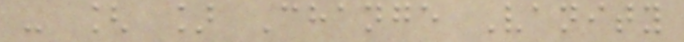- [ ] Change Vanity
